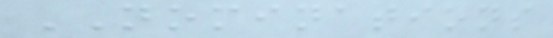NOMINATIONS
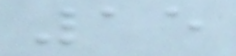15
